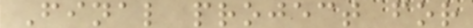Final project for
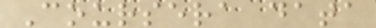Coursera data
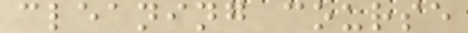cleaning course
